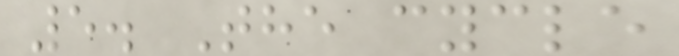5. The cycle
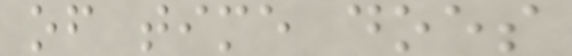of time does
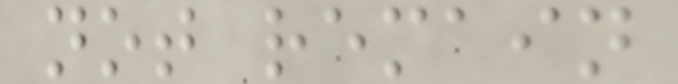not remain
